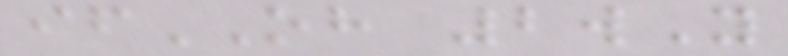ifOH 2wY
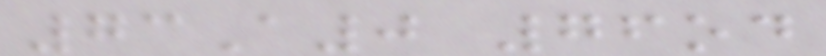73A0 76od
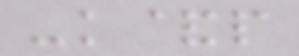-k&p
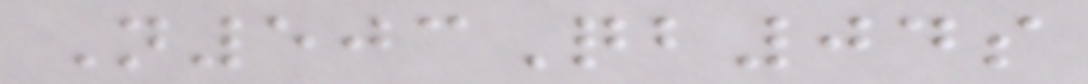N503Qb04s
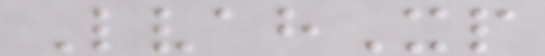LvahXp
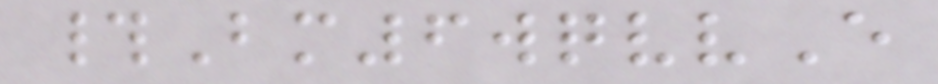#Bm6wqvvE
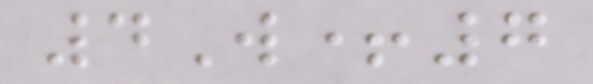4W+7
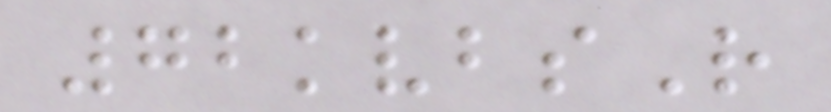72kvbsR
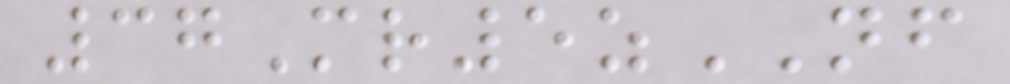37Mr5zNF
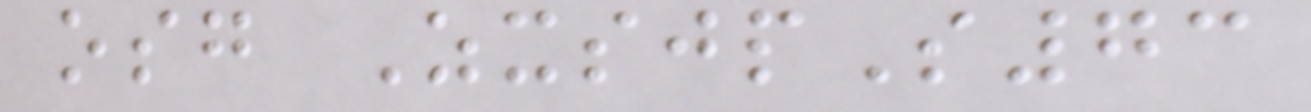osg ZxsjpS73
